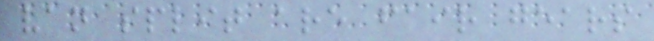van split are fair gears
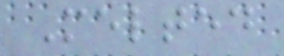Melted
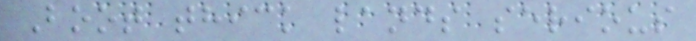Boot thick lands serious
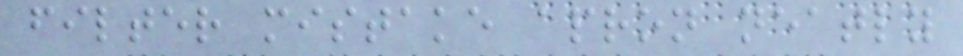filter mistake apron neatly
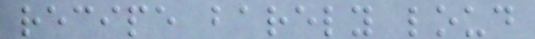recipe barely loud
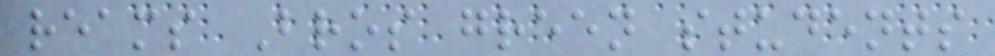reams Bros green students
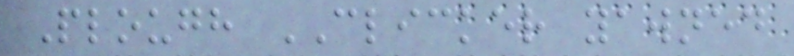Plough CLICKER yawned
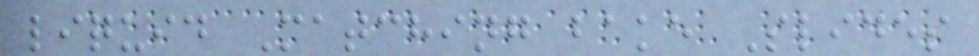liquid Matching bake Slides
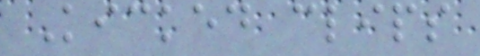Kicked clips
